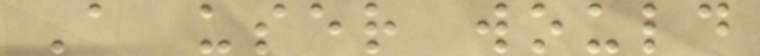A user would
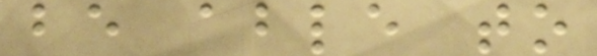be able to
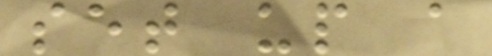set up a
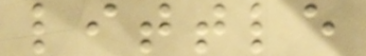little
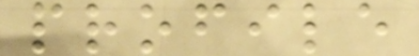profile
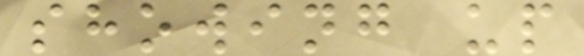showing up
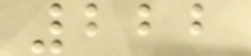222
